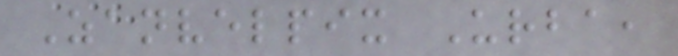Zanvelpix Urba,
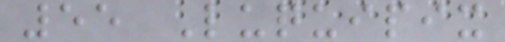55 Luquipix
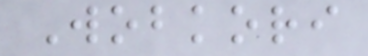Wobkori
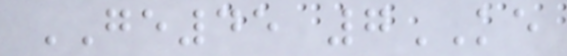GE45 7KE
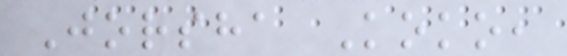Jorsha Koko,
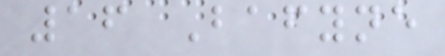16 Bafyne
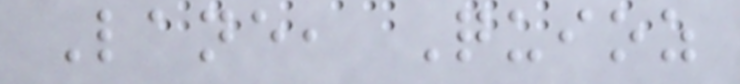Lane, Quioz
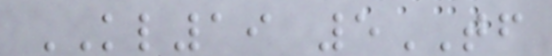KL19 5TF
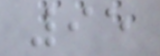95
